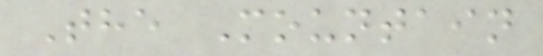The Mountain
